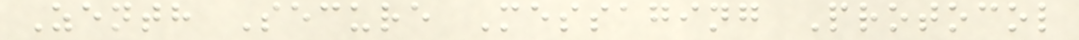Zenth Secure Messaging Protocol
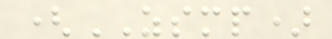(ZSMP)
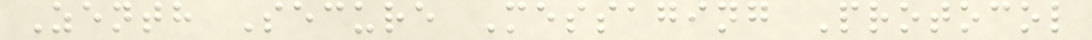Zenth Secure Messaging Protocol
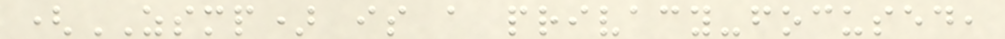(ZSMP) is a privacy-focused,
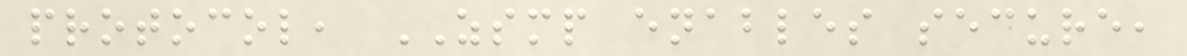protocol, ZSMP enables secure,
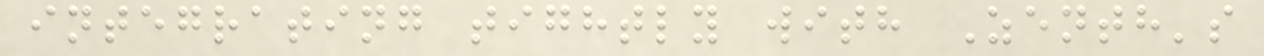integrating tightly with Zenth's
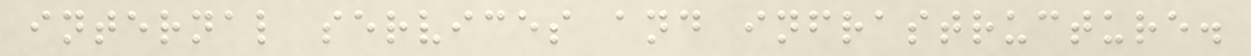internal services and infrastructure.
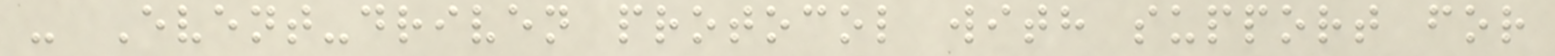- Event-driven protocol with support for
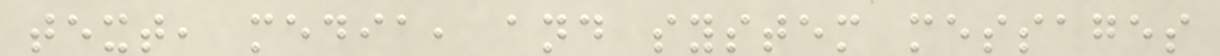text, media, and system messages
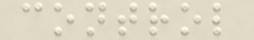control
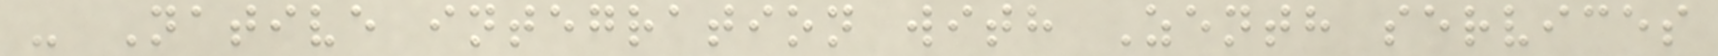- Native integration with Zenth services
